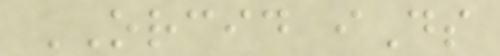ORCID iDs
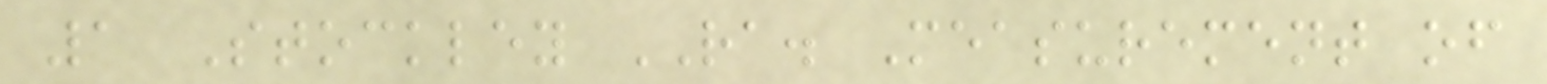1 Stockley RA. Measurement of
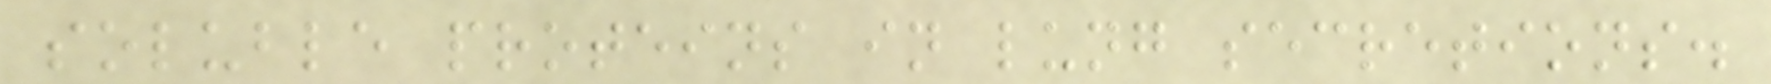soluble proteins in lung secretions.
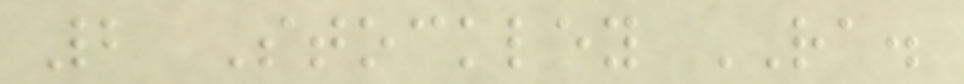2 Stockley RA.
